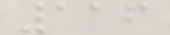116
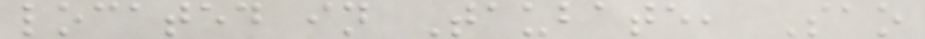located in Taubate, Sao
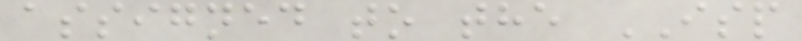assigned to the ISP
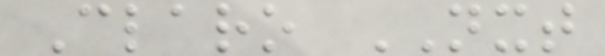Claro NXT
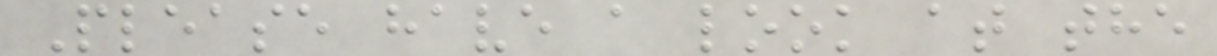Please have a look at the
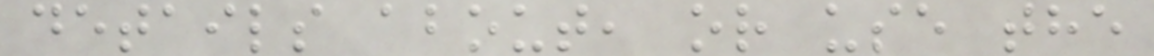details about, or use the
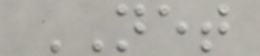NET
